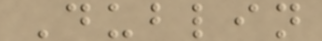Dublin
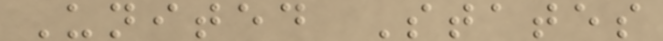United States
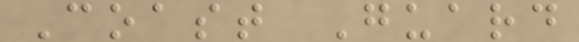Coast Guard
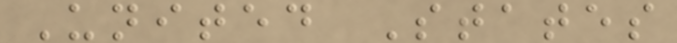United States
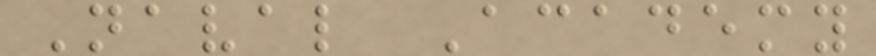Naval Academy
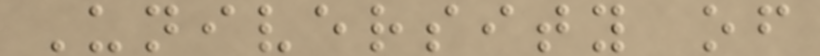University of
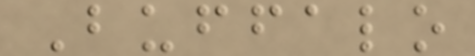Buffalo
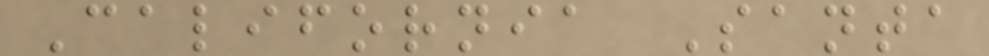California Santa
